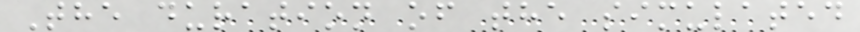The duration of the simulated
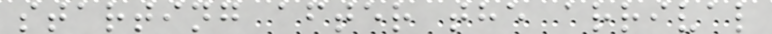starting after the arrival
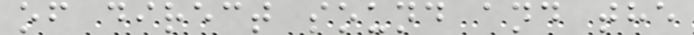of direct sound and the
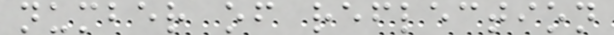number of reflection
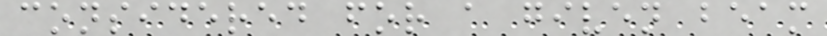considered for a given beam
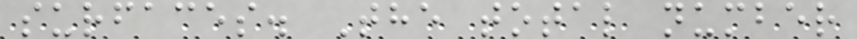surfaces. The total number
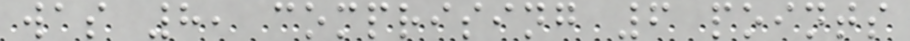was 8, comprising 6 points
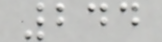244
